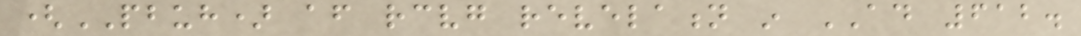(PBUH) after receiving revelation in AD 612.
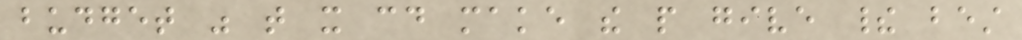budget was that it could make the people give their best
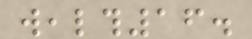wealth16.
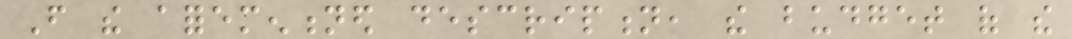From the aforementioned description, the budget of the
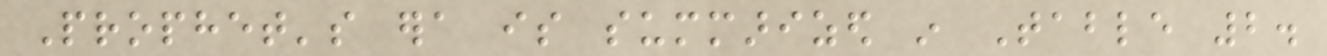Prophet's era is summarized in Table 2.
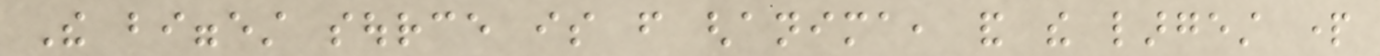The biggest source is from ghanima, and the largest part
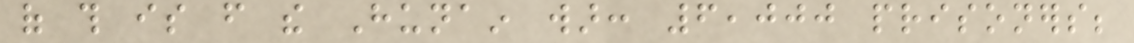of this is from the Hunain war: 6,000 prisoners;
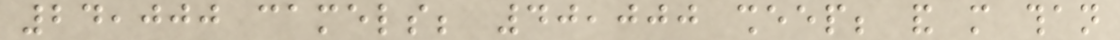24,000 camels; 40,000 sheep; and more than
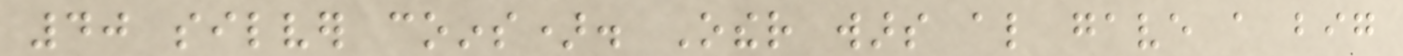40 silver coins). Other wars also gave a big
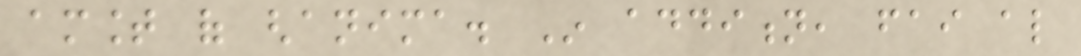amount of ghanima. In addition, fai also
